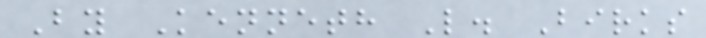By Kenneth L. Birks
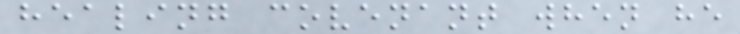healing covenant when he
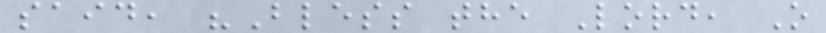said, "Bless the Lord, O
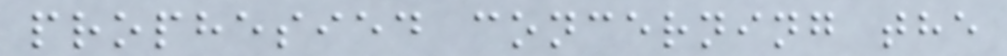prophesied concerning the
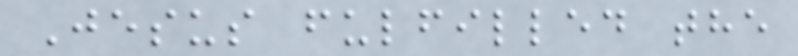Jesus fulfilled the
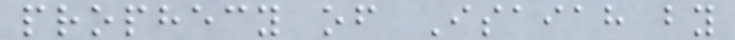prophecy of Isaiah by
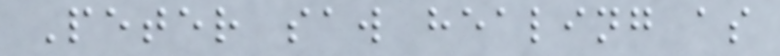Peter saw healing as
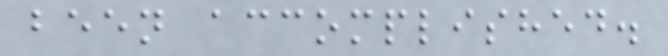been accomplished.
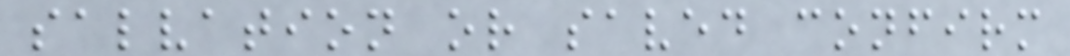salvation or saved confirm
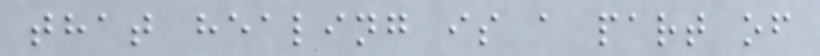that healing is a part of
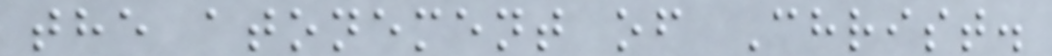the atonement of Christ.
